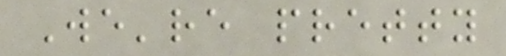We're pretty
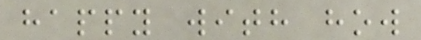happy with how
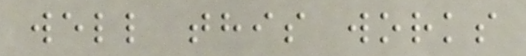well this works
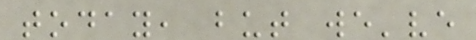today, but we've
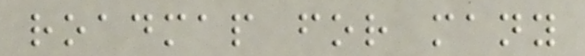roadmap for many
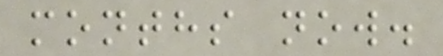months now.
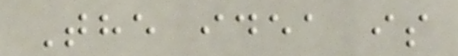The idea is
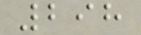298
